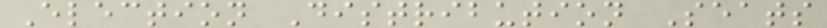Election Distribution Seats
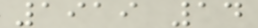1919 14
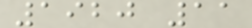1920 11
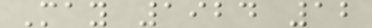May 1924 12
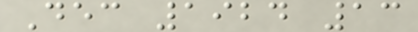Dec 1924 13
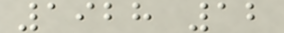1928 12
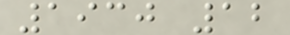1930 12
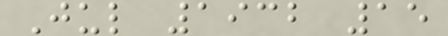Jul 1932 15
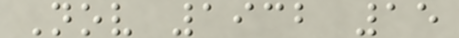Nov 1932 15
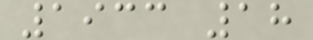1933 18
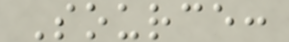Source:
